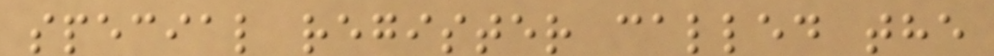special register called the
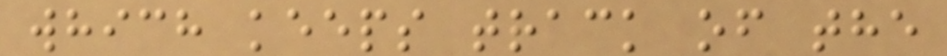which keeps track of the
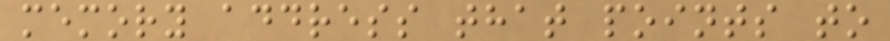memory address that points to
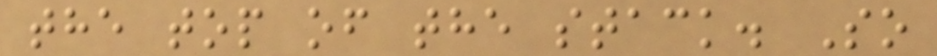the top of the stack. So
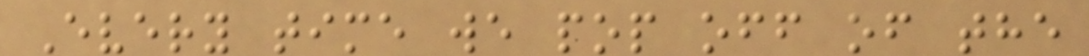Every time we pop off of the
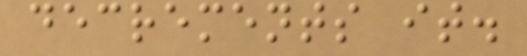decrements it.
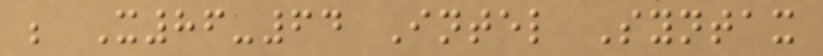; X86-64 Intel Syntax
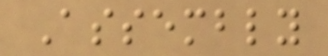Assembly
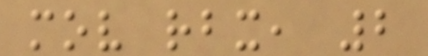mov rbx, 2
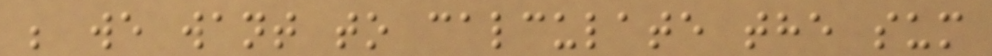; we want to calculate the sum
